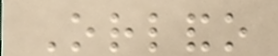Orlando
